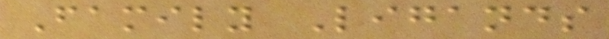Family Ligands
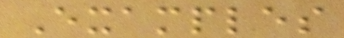Examples
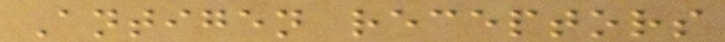Antigen receptors
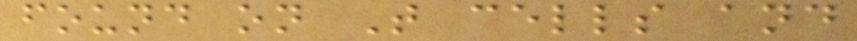found on T cells and
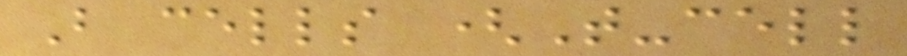B cells (T-cell
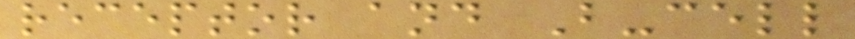receptor and B-cell
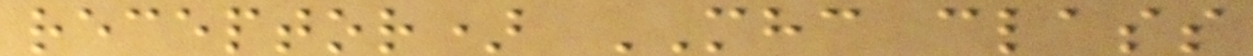receptor) MHC class
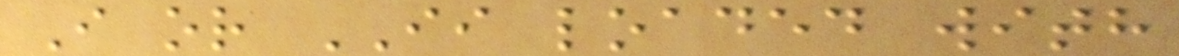I or II loaded with
